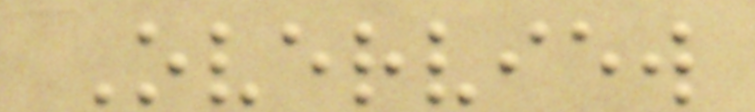Overview
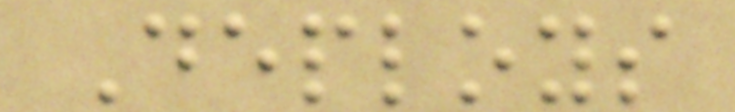Deploys
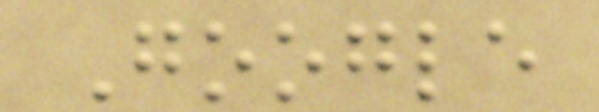Google
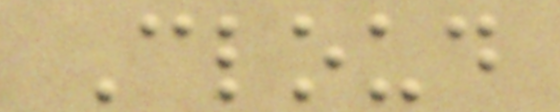Cloud
